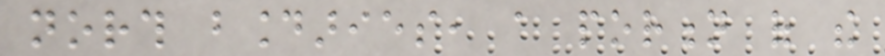north boundaries, a portion of the
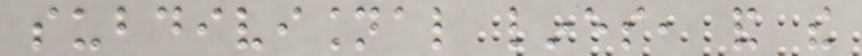subdivisional lines, and the
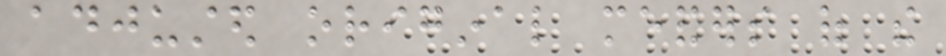adjusted original meanders of the
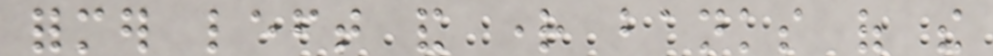former left and right banks of the
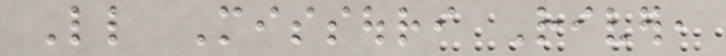Little Missouri River,
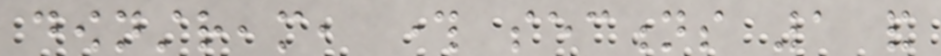downstream, through sections 1 and
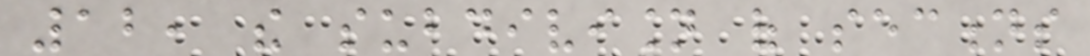12, the subdivision of sections
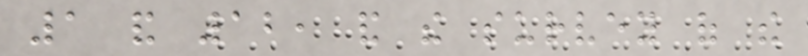1 and 12, and the survey of the
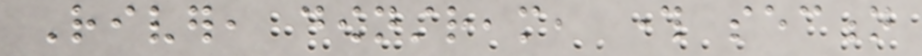River, downstream, through section
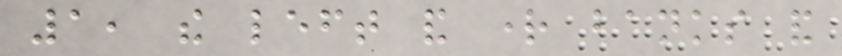1, the left and right banks and
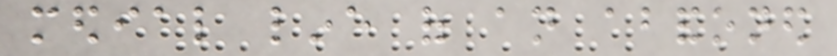medial line of an abandoned
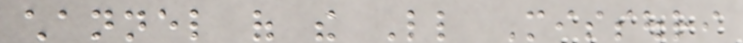channel of the Little Missouri
